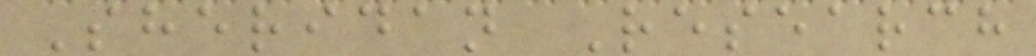Sheridan Research
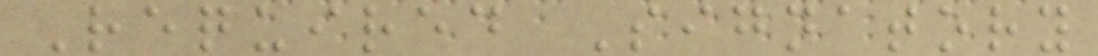Required Signatory
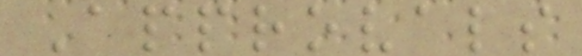Approvals
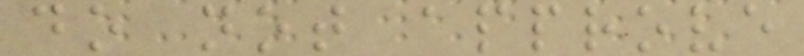do not approve
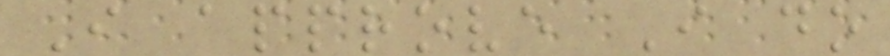I approve I do
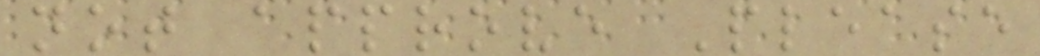not approve Please
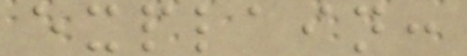explain:
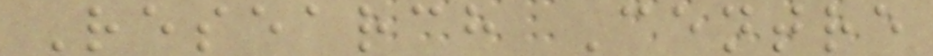Research Centre
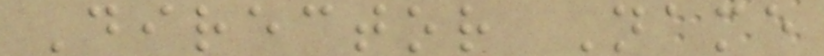Director Name
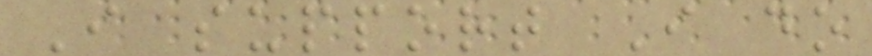I support I do
